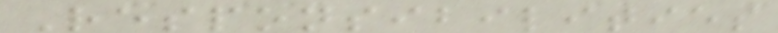Responsibilities
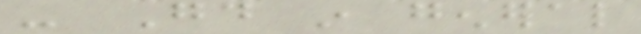- Good in general
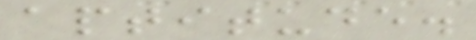aptitude.
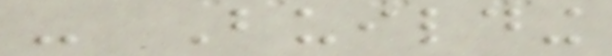- Building
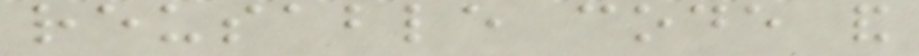reusable code and
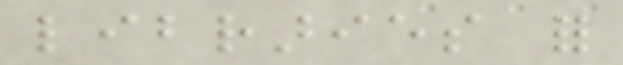libraries for
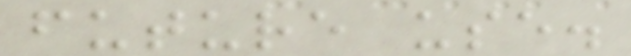future use.
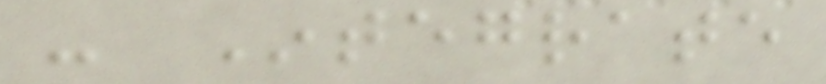- Integrate
